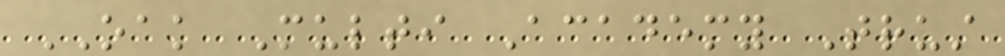OAK Multi Academy Trust
